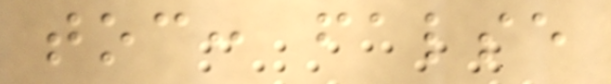toc: false
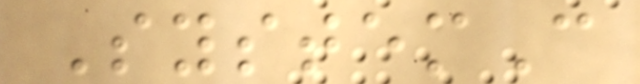SystemC
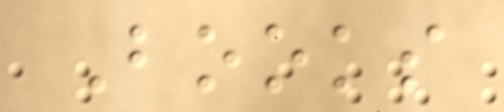Books
